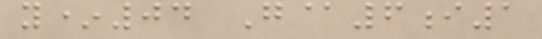y*04 G@6i1
